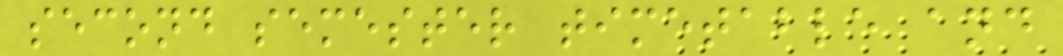second semester timetable and
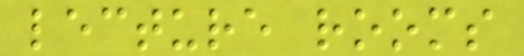lecture rooms
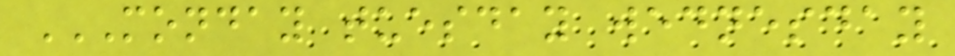MONDAY TUESDAY WEDNESDAY
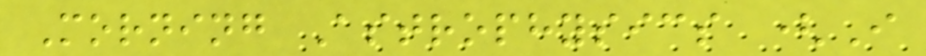Morning Astrophysics (I
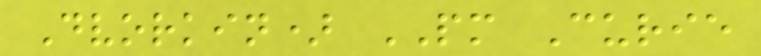Dvorkin) PM Curie
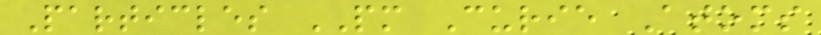Particles PM Curie Atoms
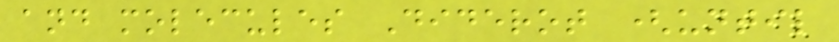and molecules Diderot (until
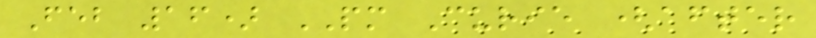Feb 16) PM Curie (after
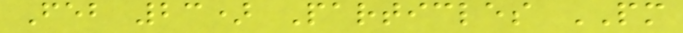Feb 23) Particles PM
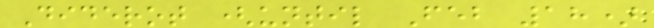Diderot (until Feb 18)
